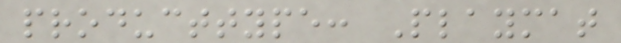producttype: Playmat
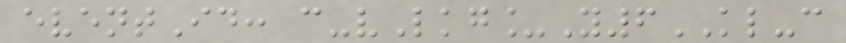eventId: c-vLkg_Y6KL-c
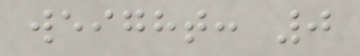weight: 0
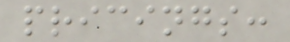pricings:
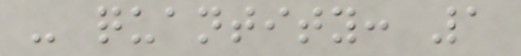- quantity: 1
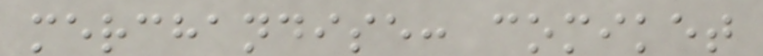merchandise: comiket
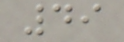49
